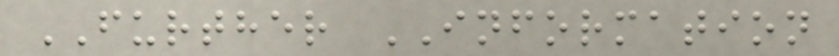FURTHER INFORMATION
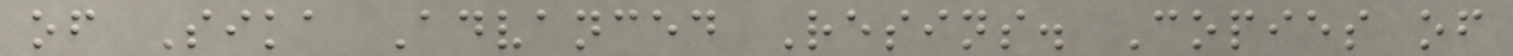of Sika Advanced Resins. Copies of
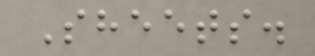Sheets.
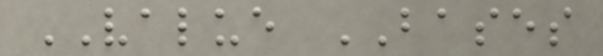VALUE BASES
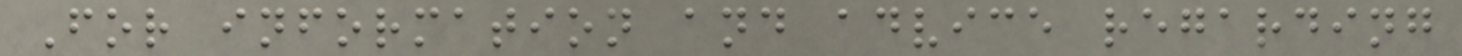For information and advice regarding
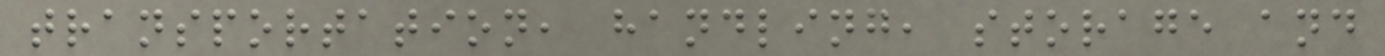transportation, handling, storage and
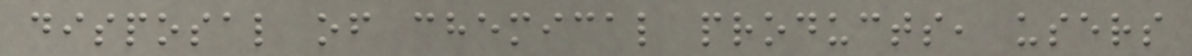disposal of chemical products, users
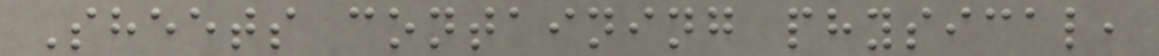Sheets containing physical,
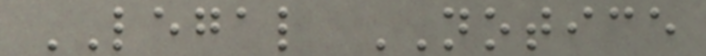LEGAL NOTICE
